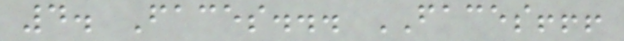4. Faces... FACES!!!
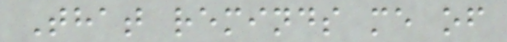That reminds me of
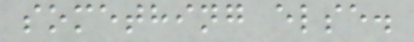something else.
